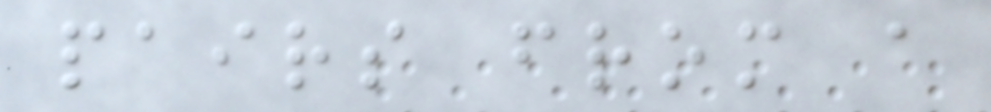pairs from a
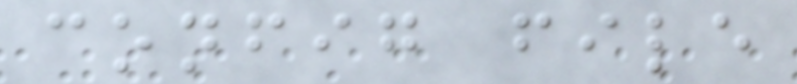config file
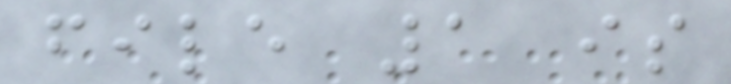file 1 is
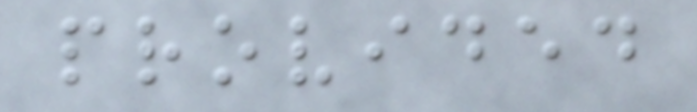provided
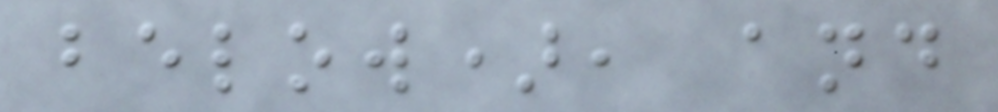below), and
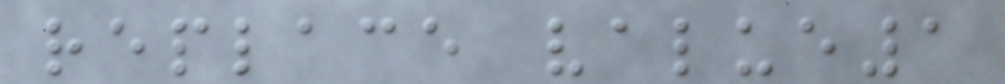replace value1
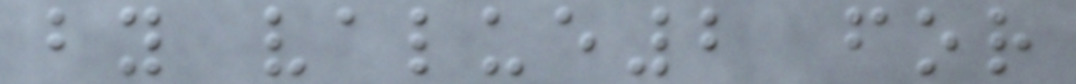by value2 for
